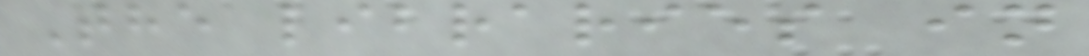The libraries in
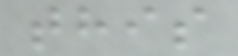this
